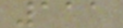111
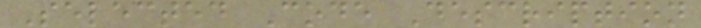Selected Code Description
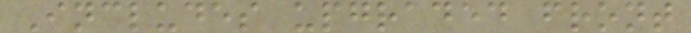Includes upgraded front
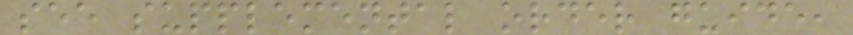see supplemental order guide,
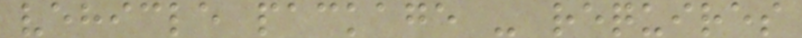vehicle package - requires
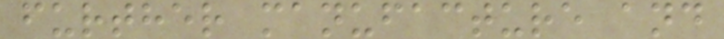further manufacture and
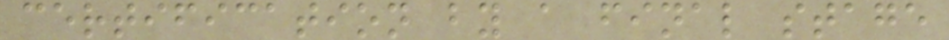certification by a final stage
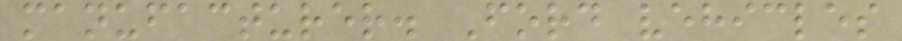manufacturer. Ford vehicles
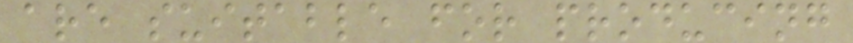are suitable for producing
